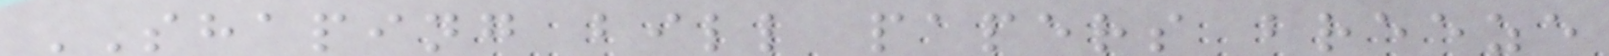SHAPING bill papers breeze
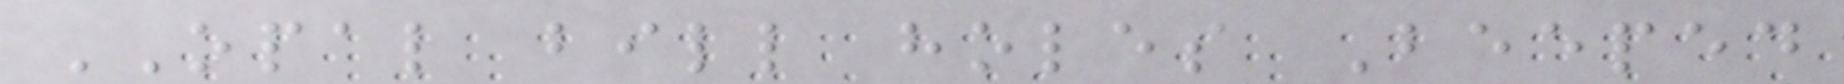OPAL bill holes Beeped
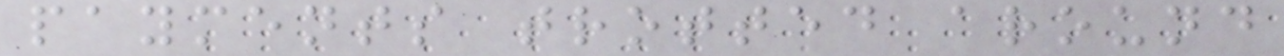payments trotted around
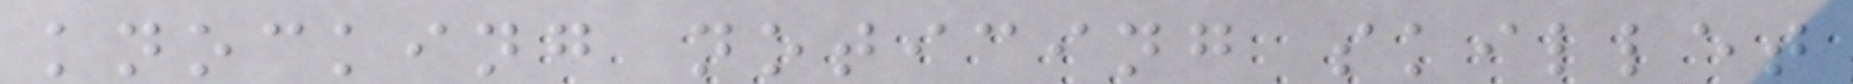knocking noticing skillet
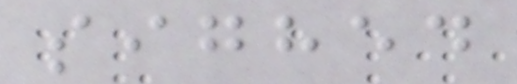sighed
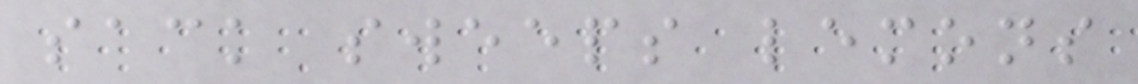sack sweeps lemons
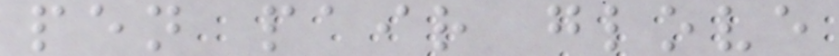pen pair glove
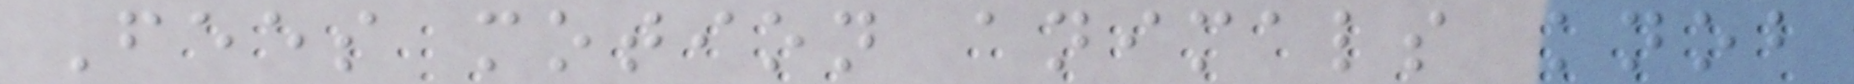Fees motion animals knob
